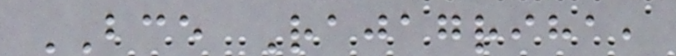BCE Rajagriha,
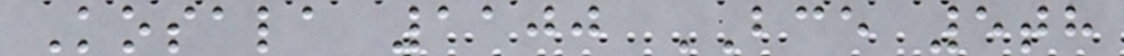Kosala 1100 BCE 5th
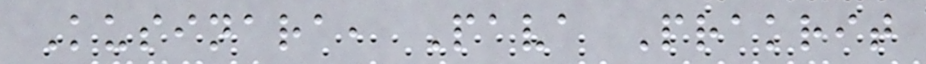Kusinara, Pava Prakrit
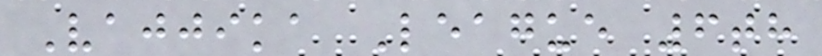Vajjika League 6th
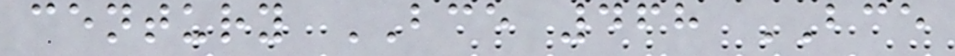century BCE 468 BCE
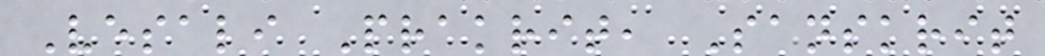Vesali Prakrit, Sanskrit
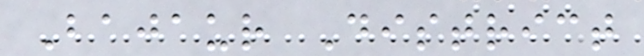Bajaur District
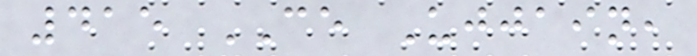415 CE Ujjain,
